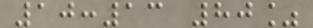10:13 80%
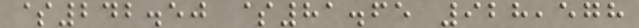$242.50 $81.65 928,578
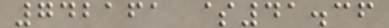742161 $41.36
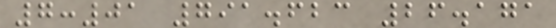7:01 791.623 26.171
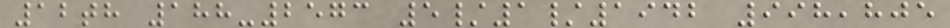12th 188-2573 5/1/1942 998,805
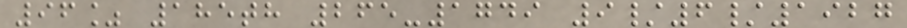96% 185th 265-1749 9/6/1927
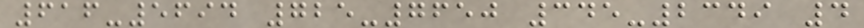616-5694 725-7650 345-2349 4
